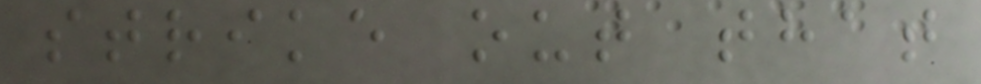strike out that
